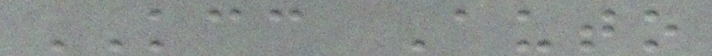KCC Auto
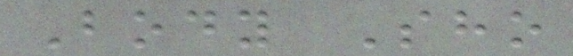Body Sho
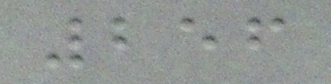256
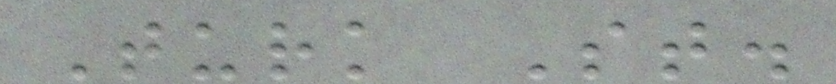Turk St.
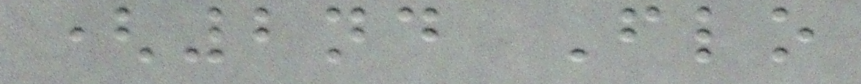(2nd Flo
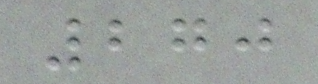270
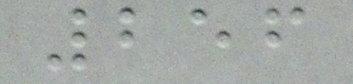256
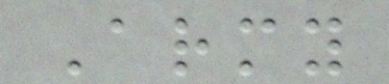Army
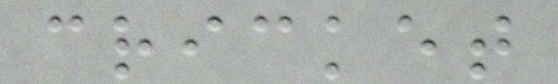cricket
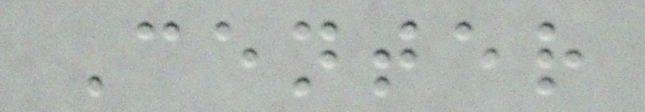Center
